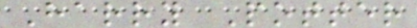Harry Potter
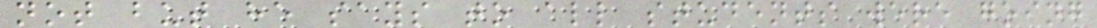not but he says to all students were going
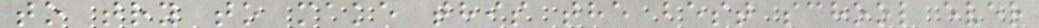to try to make this the best school ever
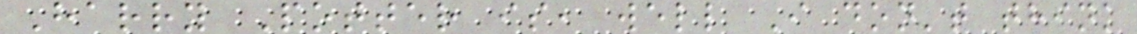Harry Potter is, well I don't think
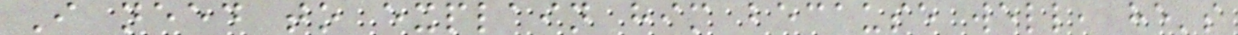I need to explain him because well, he's
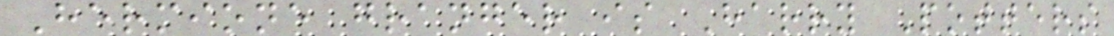Hermione granger is Harry Potters
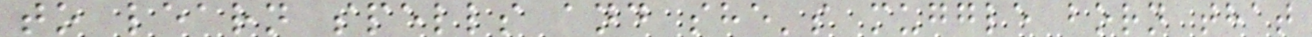to learn spells and she's muggle born that
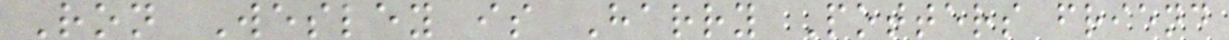Ron Wesley is Harry Potters friend
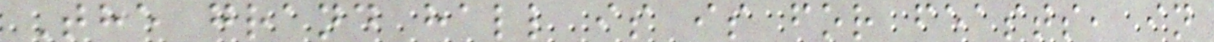The grand hall is is for feasts, in
